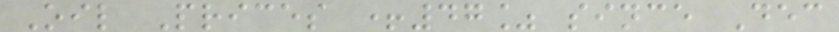Oil Prices +47% since Dec
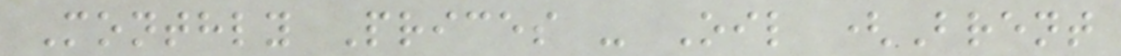Monthly Prices - Oil (Brent
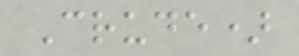Crude)
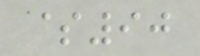$90
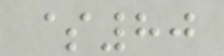$80
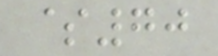$70
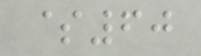$60
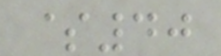$40
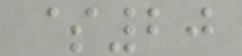$20
